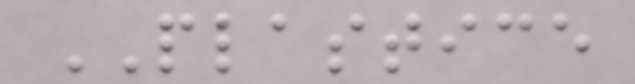PLASTICE
